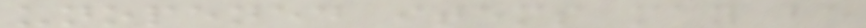unopened items may be
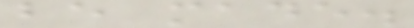be made.
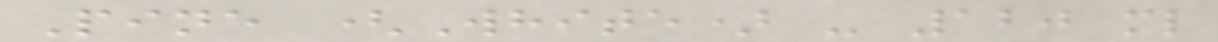Pine (White) - 120 ml
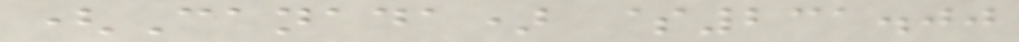(Canada) $231.00
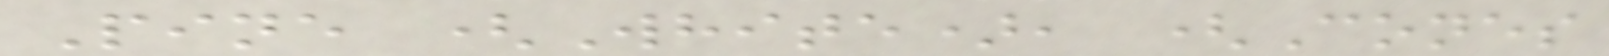Pine (White), (Cones
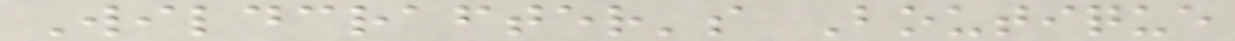Wildcrafter's Boutique
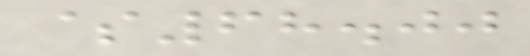$68.00
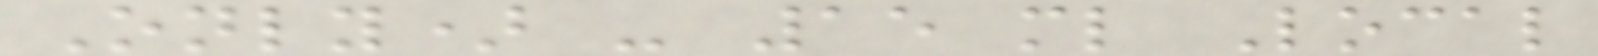Only) - 15 ml Local
